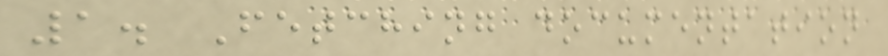1. Fetching documentation
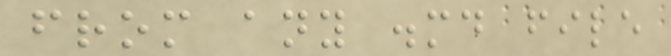from any .md file
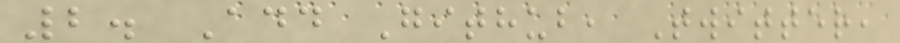2. Add Github, Twitter,
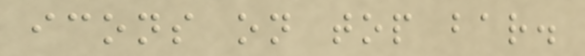icons on top bar.
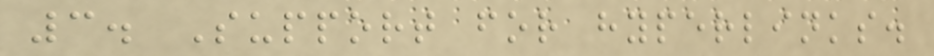3. Support for hyperlinks.
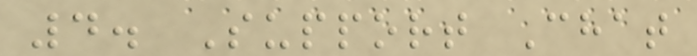4. Support Chat
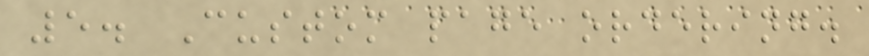5. Custom page ordering.
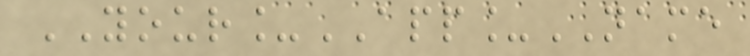YOUR_APP_NAME
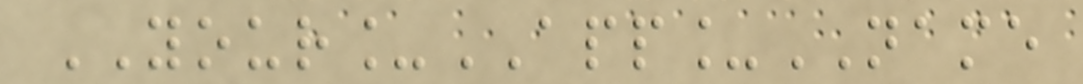YOUR_APP_NAME
